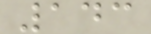143
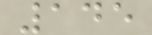145
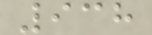938
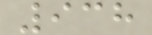938
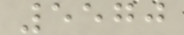5570
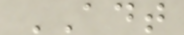ADT
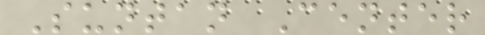Suntan Center
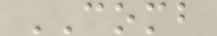COMB
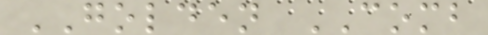GOLDEN COMB
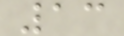13
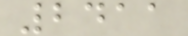2411
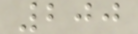200
